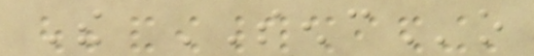The SENCo
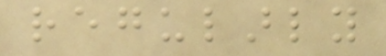regularly
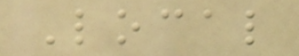Local
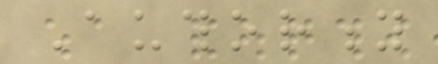Authority
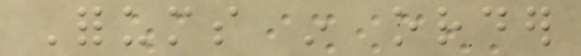Forums in order
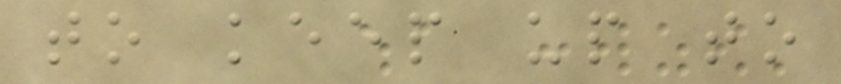to keep up to
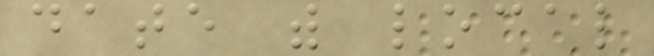date with local
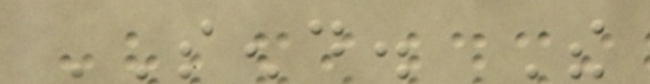SEND. The
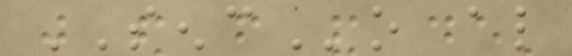SENCo also
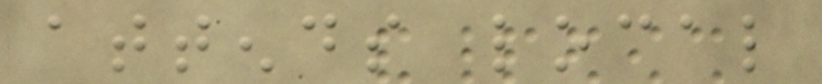attends local
